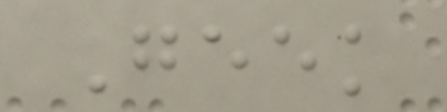Geek
